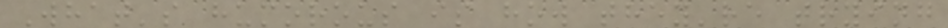What's humorous is how they're trying
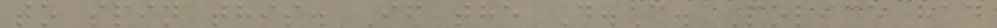to spin this. If the D.C. Police had
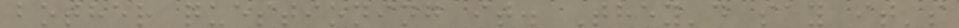bother questioning it. They'd say it's
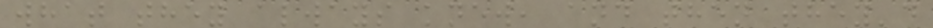what they always knew, and then they'd
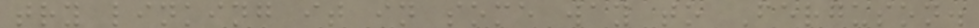try linking it in some way to Ferguson.
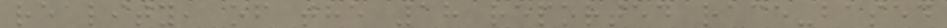reality, of the 18 reported race-based
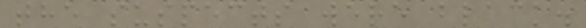the suspects were black.
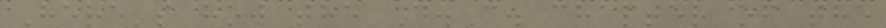Here's how the D.C. chapter of the
